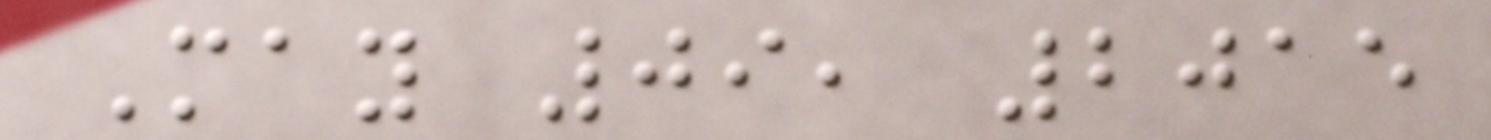May 09, 2015
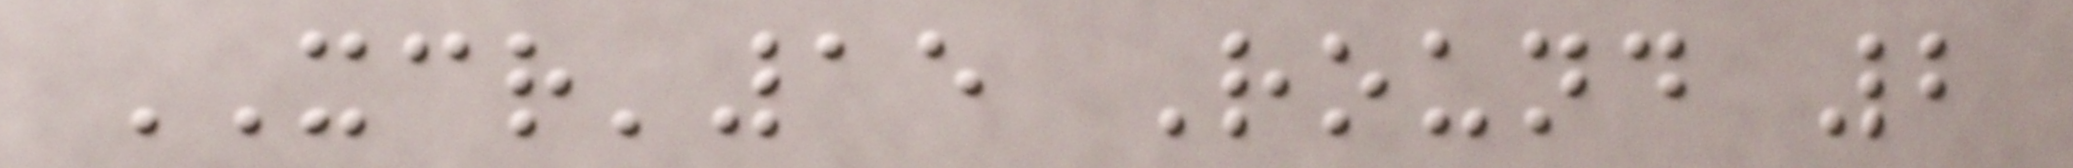XCR'15 Round 2
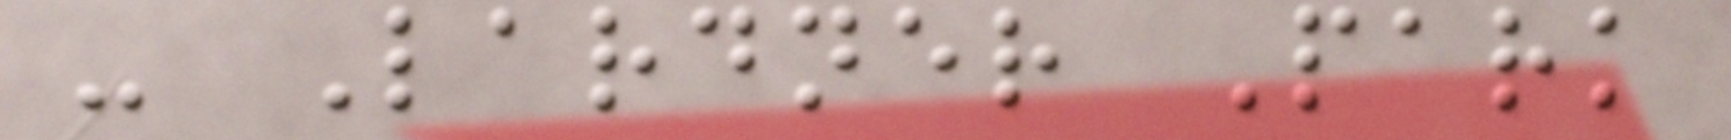- Lardner Park
